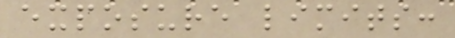exposure limits:
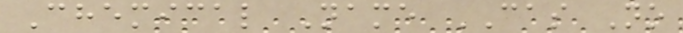Chemical Name CAS No
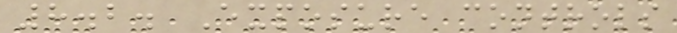8.2. Exposure controls
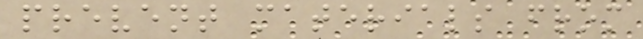prevent materials from
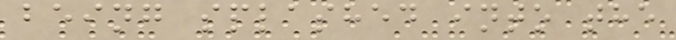being splashed into the
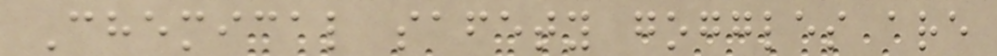Chemical safety goggles are
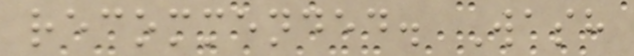recommended. Wash
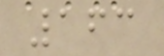163
